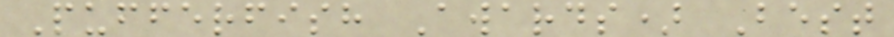Pufferfish Awards) Best
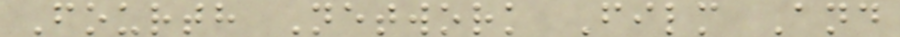Fourth Network Film And
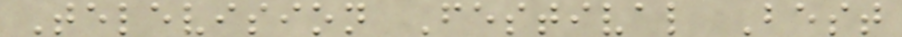Television Festival Best
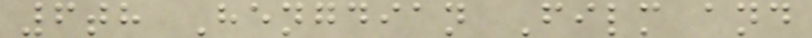6th Hengdian Film and
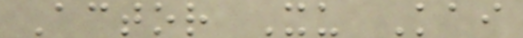Actor Xu Kai
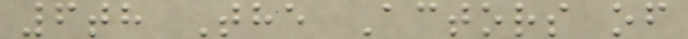6th The Actors of
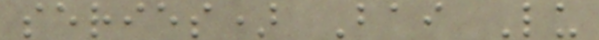series) Bai Lu
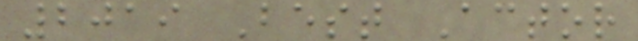2019 Best Actor
